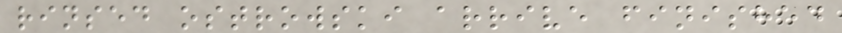rinsed ostrowski arrive finished
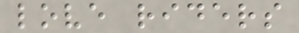love riders
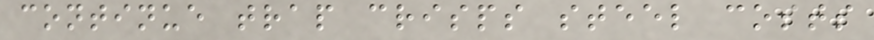continue trap crisps steel costs
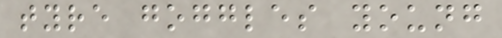tyre goggles young
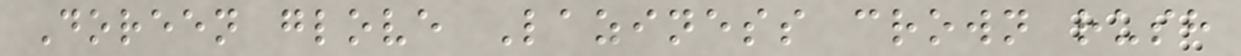Doreen glove Laziness crown rush
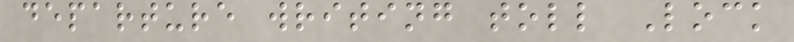departure writing toll Lock
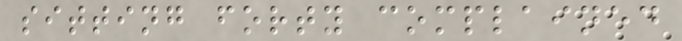sitting forty complained
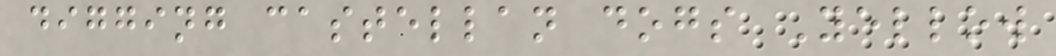digging castellan dogs Yellow
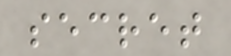secret
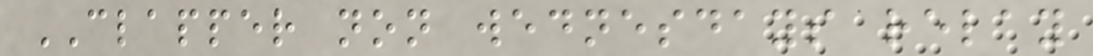CLAPPER non wednesdays relay
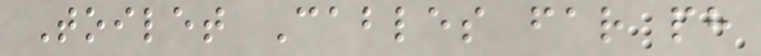Toilet Cables far ph
